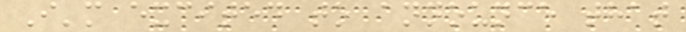I'm excited to announce that
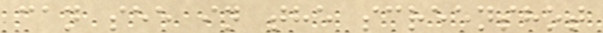can see in the screenshot
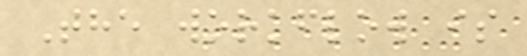The workflow is
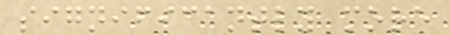significantly more
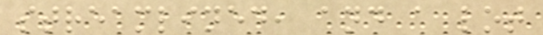streamlined, and a lot
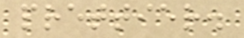prettier.
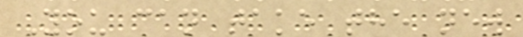You can take the new
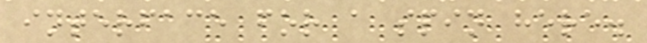interface for a spin here.
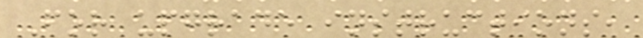For upgrade instructions,
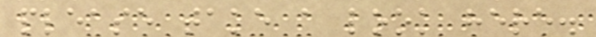please take a look here.
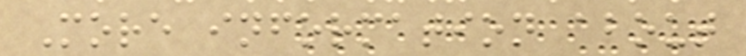More information about
